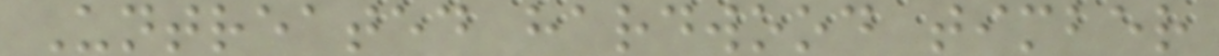Untreated hardwood timber
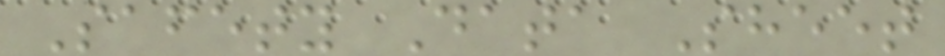Safety Data Sheet
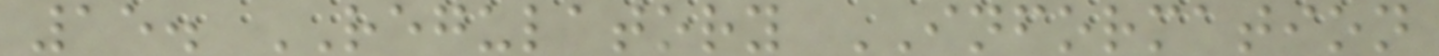15. REGULATORY INFORMATION
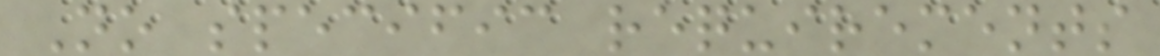No specific requirements
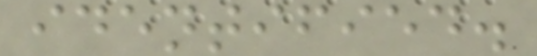identified.
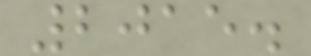2015.
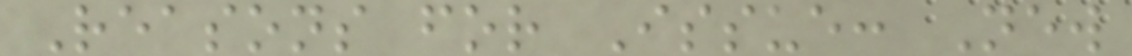Reasons for Issue: New
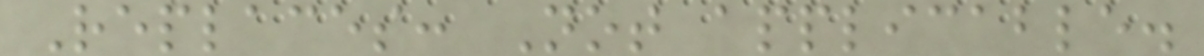Replaces: Not applicable.
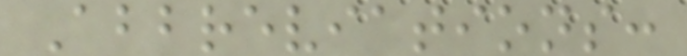Abbreviations:
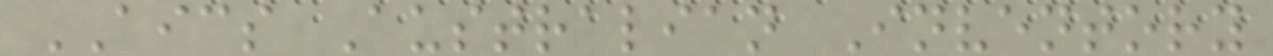AICS Australian Inventory
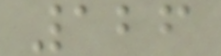126
